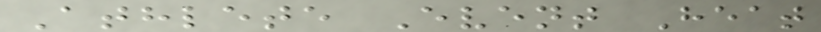Athlete Event Heat
